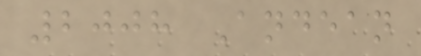2008 Andean
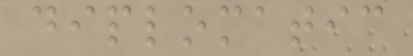diplomatic
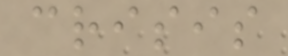crisis
